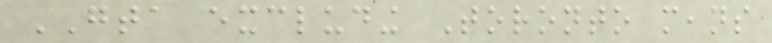GTA excluding Toronto means
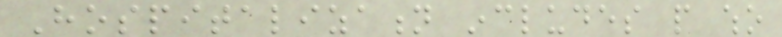Hospitalization includes people who
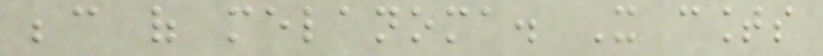because of melanoma. It counts
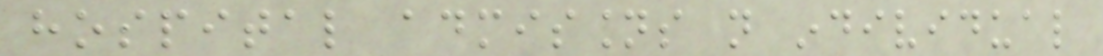hospital admissions not individual
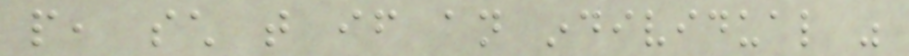people, such that if an individual was
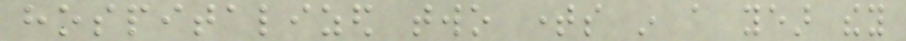hospitalized two times in a year they
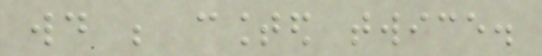would be counted twice.
